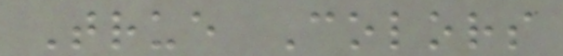True Colors
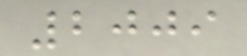2009
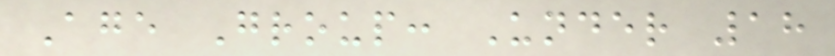Age Group: Under 18
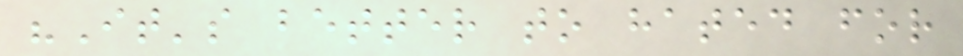"It's better to hated for
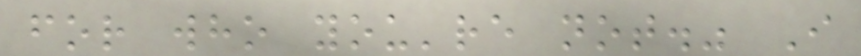for who you're not." I
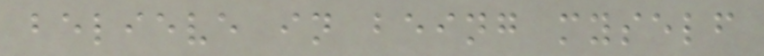believe in being myself
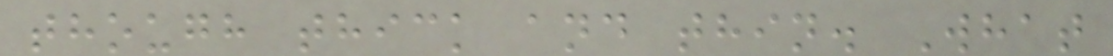though thick and thin. What
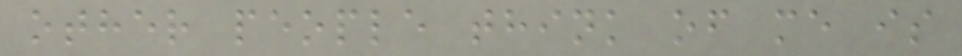other people think of me is
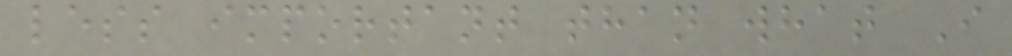less important than what I
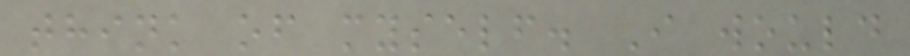think of myself. I would
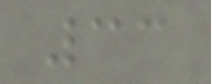33
